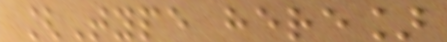[Type here]
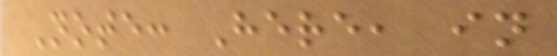Note: Here, in
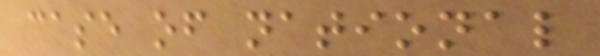case of national
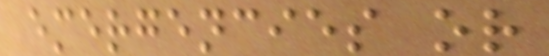emergencies or
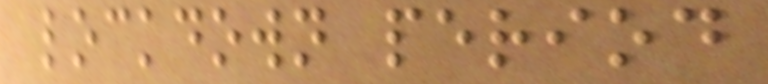lockdown period
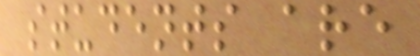students are
